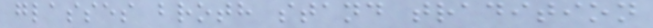glasses broth stand tradition
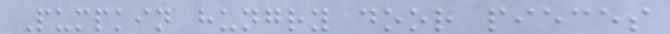Pumpkin hungry door pieces
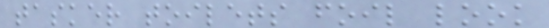tasker toilets foil look
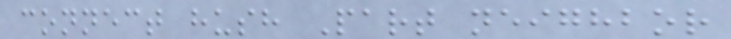connect hush Part neighbor
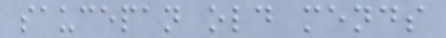saucepan old mends
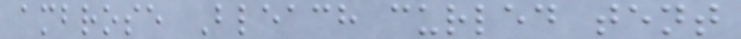ambrose Bleach curled tent
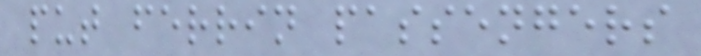put ferrin passengers
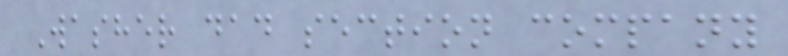Washer dad section company
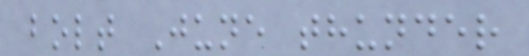bolt June thunder
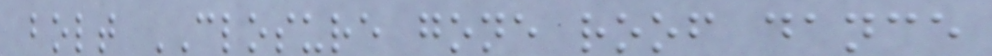bolt CLOSURE gone roof dance
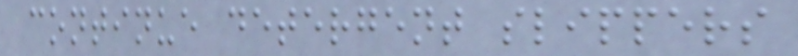continue detergent slippers
